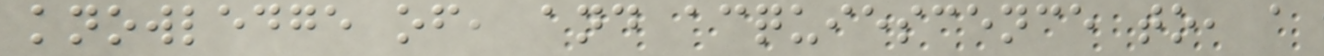knowledge of, and acquiescence to, a
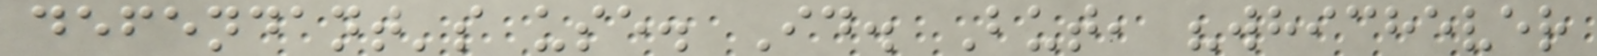defendant's use. Id. But, "whichever
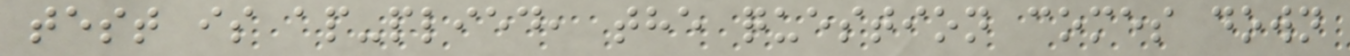test is ap-plied, the question comes down
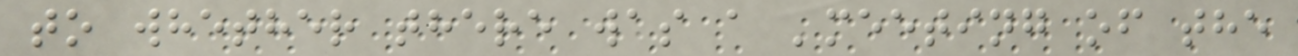to whether there was a 'meeting of the
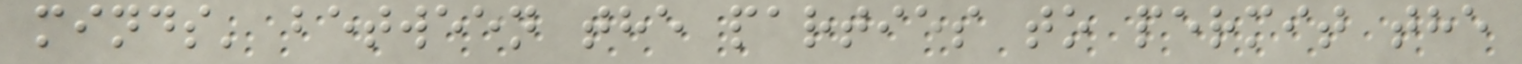minds' between the parties to permit the
